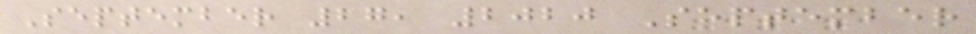September 27, 2020 September
